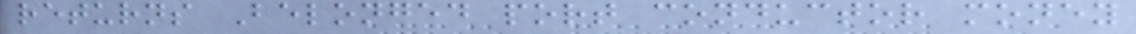returns Belonged port conductor money
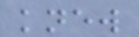knew
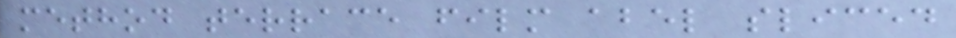method terrace film abel sliced
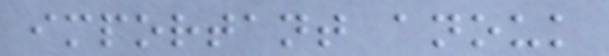important anouk
